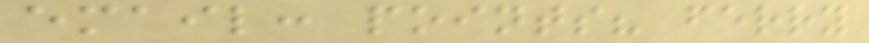email: points? ferry
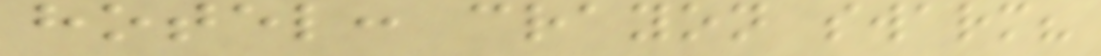hotel: crayon swarm?
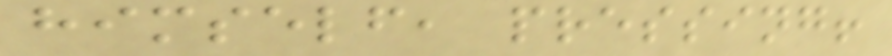himself, pressing!
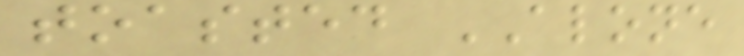toasted ALONE
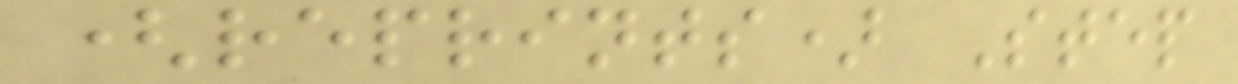(reprints) Step
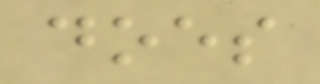does
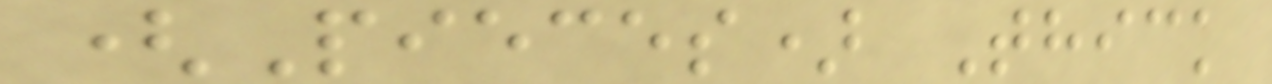(Pieces) Thick
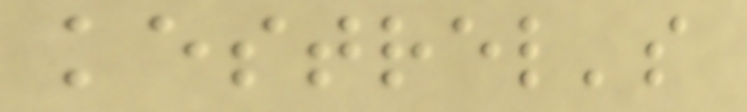kestrel's
